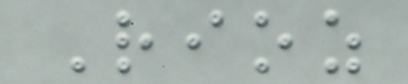Rioz
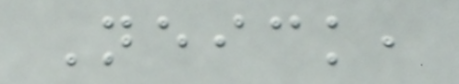Neick,
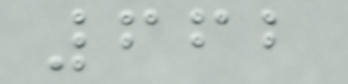662
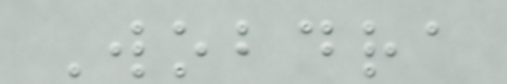Wobdra
